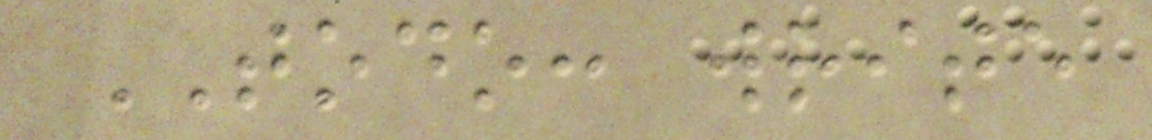TODO: write
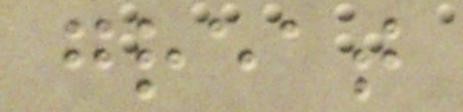great
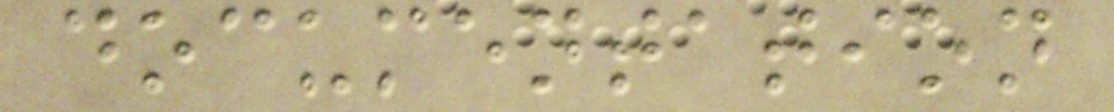documentation
